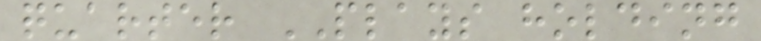quarter PLAYS holding
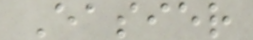Easier
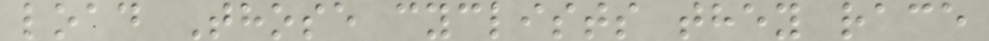load Those cyclists they race
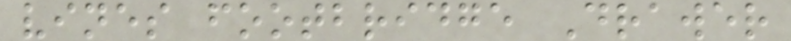vines footbridge Drawer
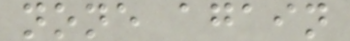none again
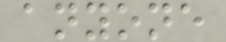anyone
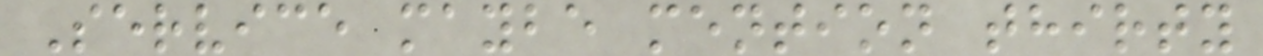Service maybe mention thirty
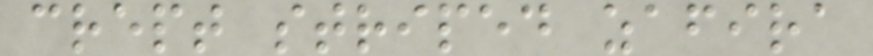crept striped zafira
